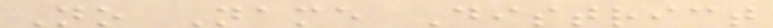No Name District
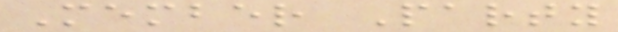Member Party
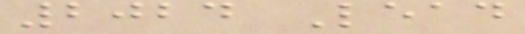2024 Lead
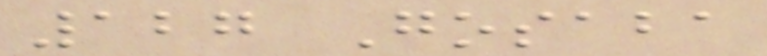127 Gosaba
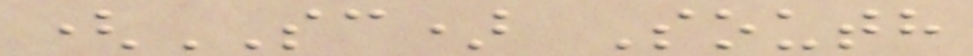(SC) South
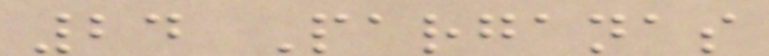24 Parganas
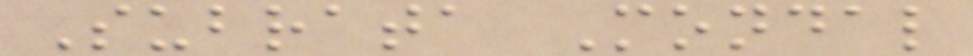Subrata Mondal
